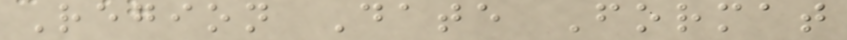Region Date Format
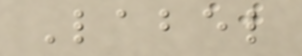Label
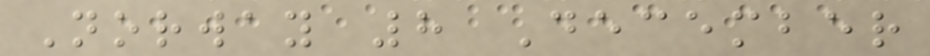Norway 8 December
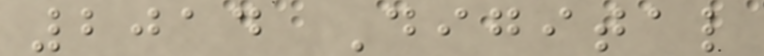2014 Digital
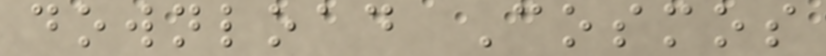download Cosmos
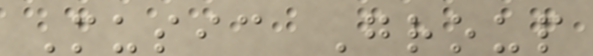Music Group
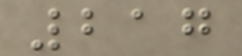217
